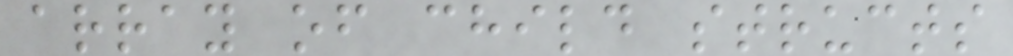array of child structs
